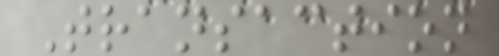Transaction
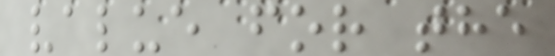value for the
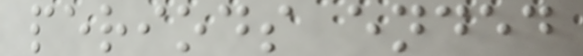periods ended
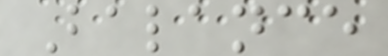Balance
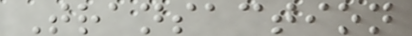Transaction
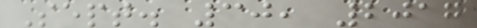Sept. 30, 2017
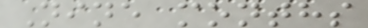Nine months
